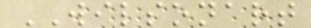WILSONART
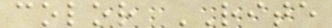color RITE
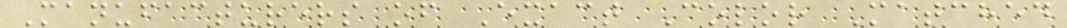Manufacturers of Exact Color Matched
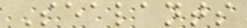Sealants
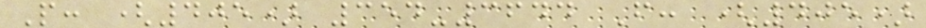P: (405) 354-3644 F: (405)
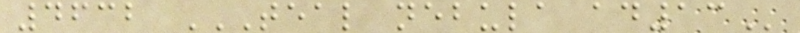4632 TEAL NEBULA AD13
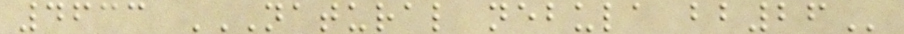4633 NATURAL NEBULA BB26
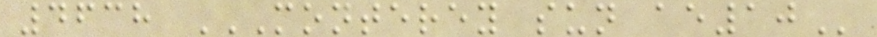4638 MONTEREY SUN AE10
